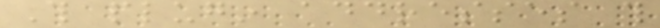This plugin addresses this
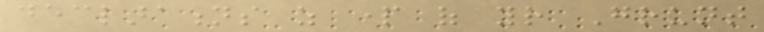declarations as part of your Grunt
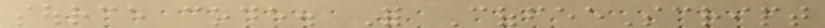source code. For CoffeeScript
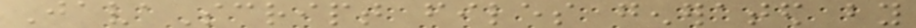JavaScript files generated by
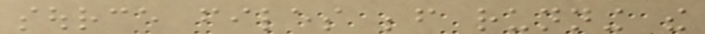source files before running the
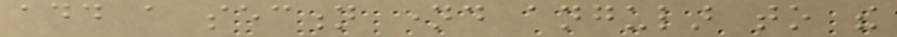add a section named angular to the
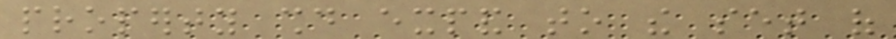property should expand to the set of
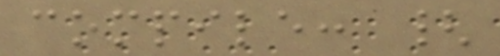compile: {
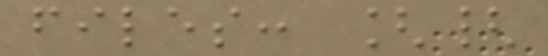files: [{
